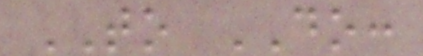TO DO:
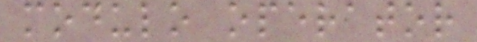modulo operator
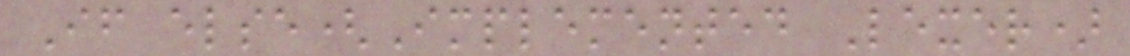If else(Implemented Lexer)
